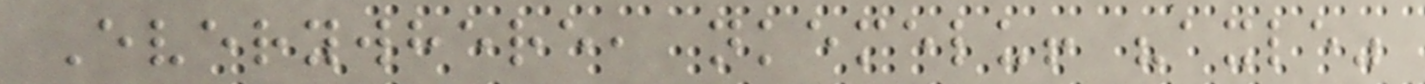Everywhere, nkemelu! "axle"
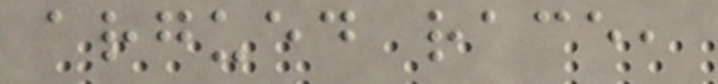argued race,
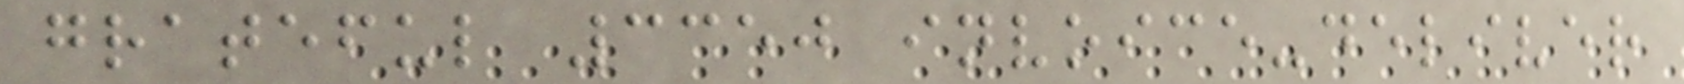grateful 3350 invoice-deliver
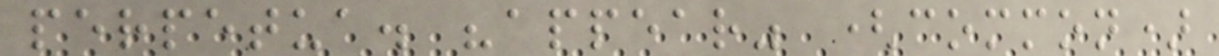perpetua. "appear" (common)
